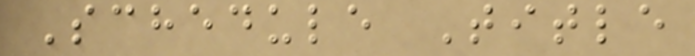Schedule Title
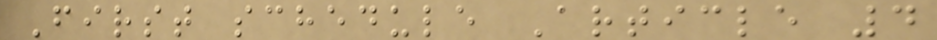First schedule Article 4
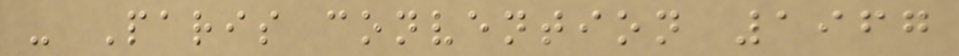- Paris convention 1967
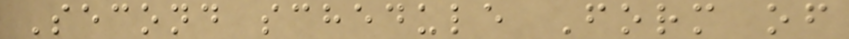Second schedule Form of
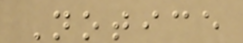Notice
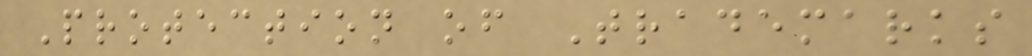Protection of Trademarks
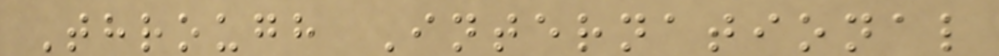Through International
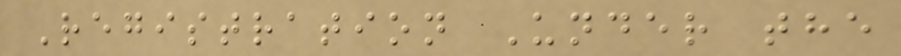Registration Under the
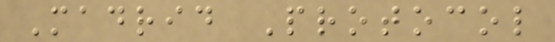Madrid Protocol
